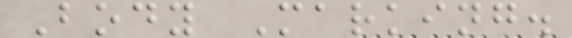Body Marking.
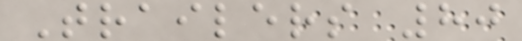Trailers 80
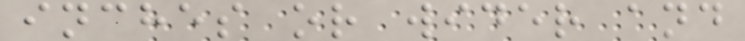inches or wider and
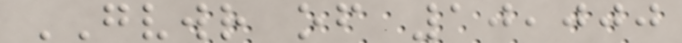GVWR of 10,000
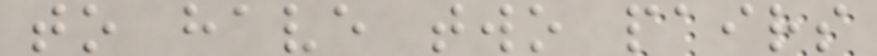to have two pairs
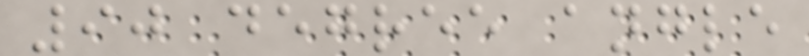90 degree angle
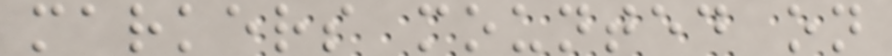markers mounted on
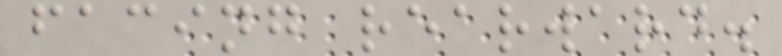facing rearward.
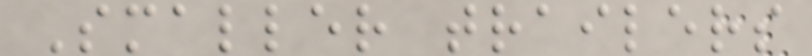Smaller trailers
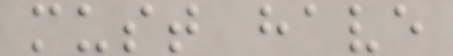must have
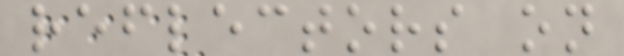reflectors on
